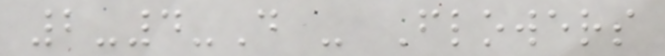2-4-D - Flowers
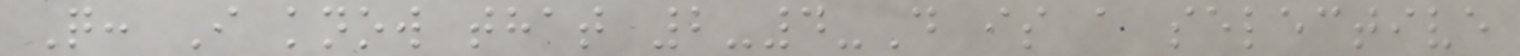Q: I know that 2-4-D is a selective
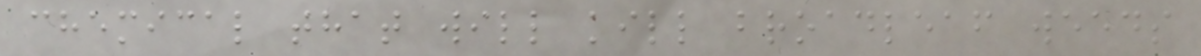chemical that will kill broadleaf weeds
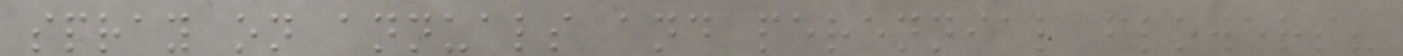spray on annuals and perennial flowers?
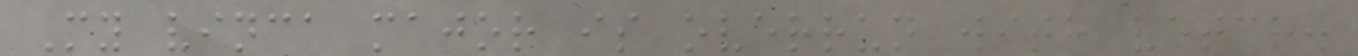My vinca major is overrun with vetch.
